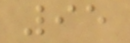95
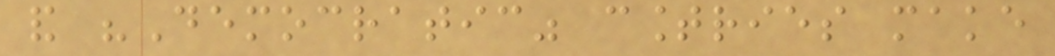and "Democratic" countries make
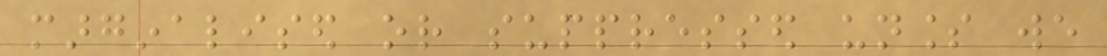marginalised or suppressed unless we
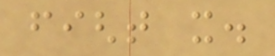fight it.
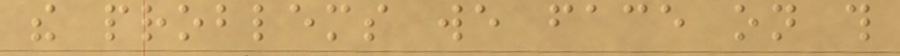the problems we face on this
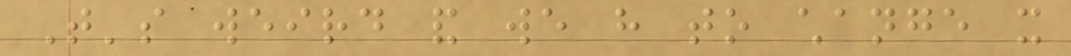That's weird and we have to change it
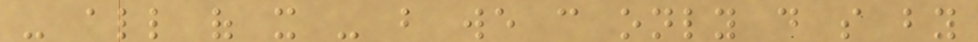- all of it - but we can only do so by
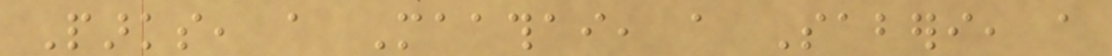Parks, a Maathai, a Saberi, a
